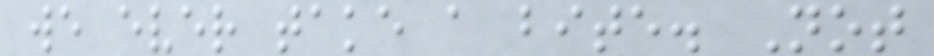we ever take a bite. Not
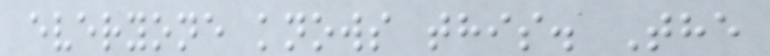everyone knows this. The
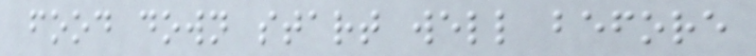food down start well before
